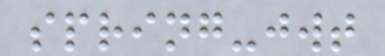spring-jwt
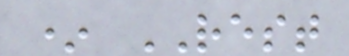* REST
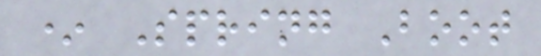* Spring Boot
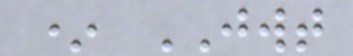* JWT
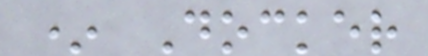* Docker
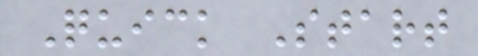Quick Start
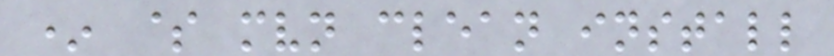* $ mvn clean install
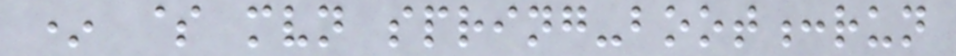* $ mvn spring-boot:run
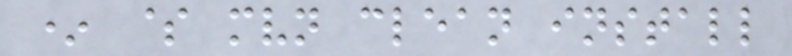* $ mvn clean install
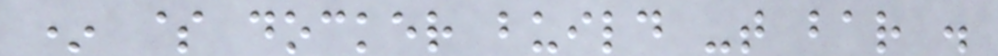* $ docker build -t bar .
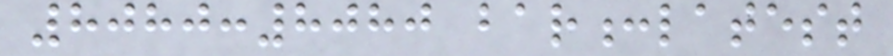8080:8080 bar:latest
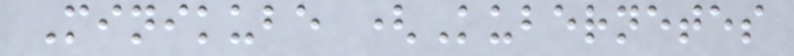Minikube (Kubernetes
